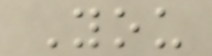You
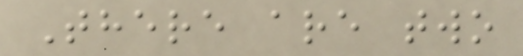There are two
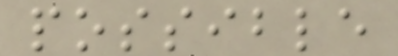possible
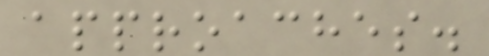approaches.
